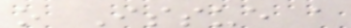o Issue a
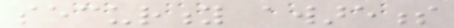security awareness
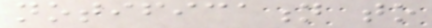notification to
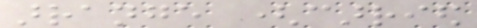arrange (carried
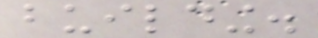building.
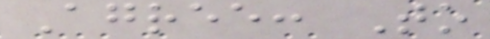Agree: To
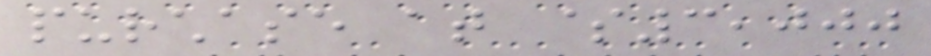purchase at $3,000
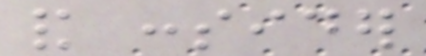and consider
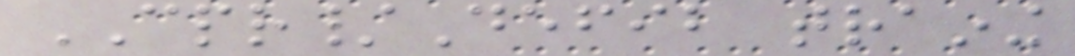CPR/Defib training
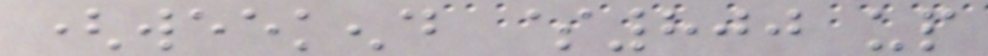(weekend $800 up
